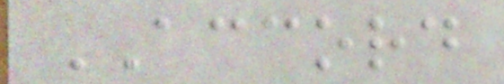ACCORD
